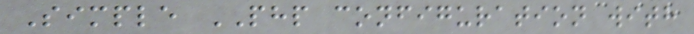Simple PHP configuration with
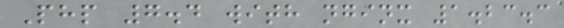Php 7.4 with nginx 1.23.3
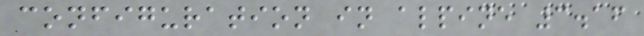configuration in alpine 3.16
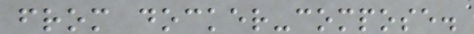from docker-compose.
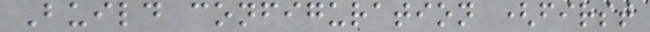Build configuration (first
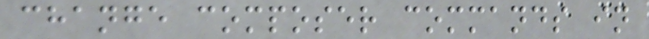change composer commands in
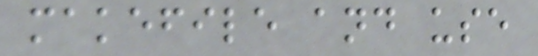makefile and use
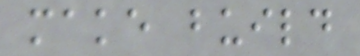make build
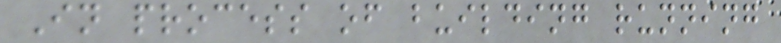In process of building running
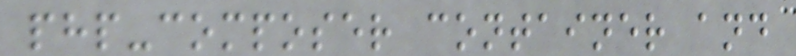php-composer container and
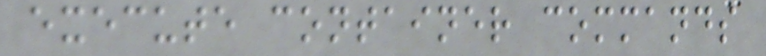execute container commands
